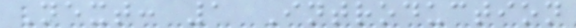Next: 1 Introduction
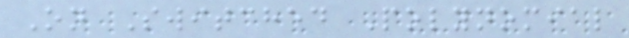On Switched Polynomial
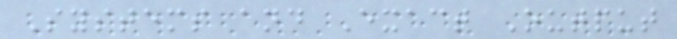Systems and Exact Output
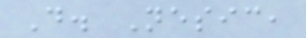D. Nesic,
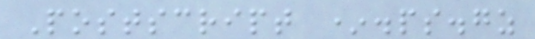Postscript *.ps.gz
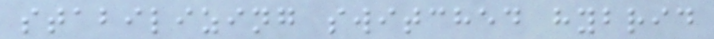stabilizing switched hybrid
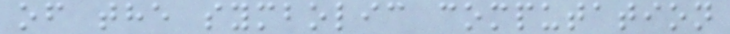of the symbolic computation
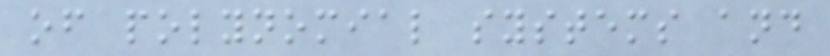of polynomial systems and
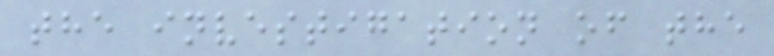the investigation of the
